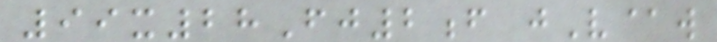99x28Fj2f jV@w
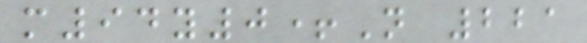m94y0+N 221
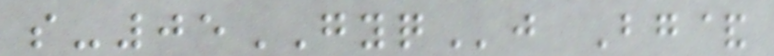s-05GYQj Bg&
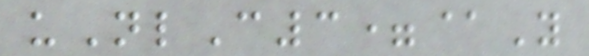uNlC3=@Y
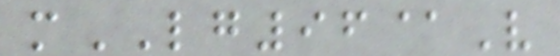mLG96@V
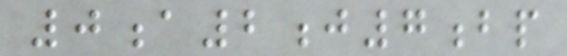0a2j7bp
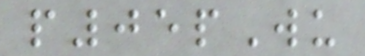p05pWu
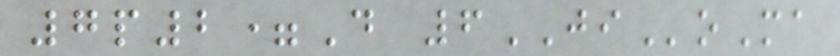7p2=D 6JIoMa
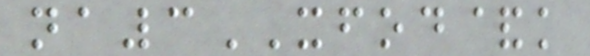na3XFOD&k
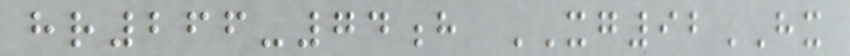hr266-74h XG92HX
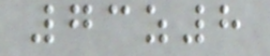73z8
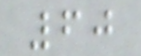60
